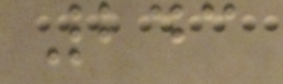243
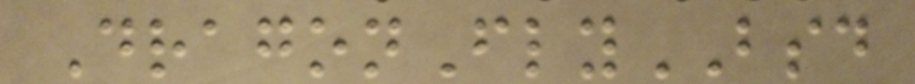DragonFlyBSD
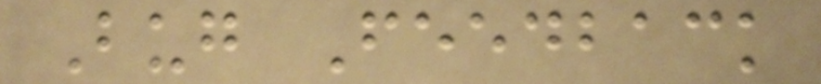Bug Feedback
